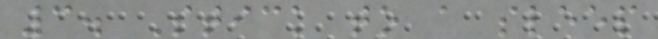3. Stick to a sleep
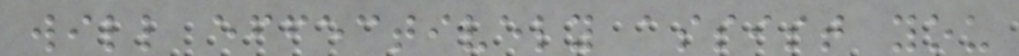will effectively assist you
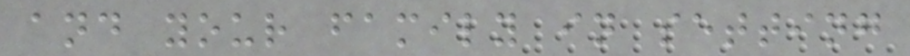and your family in setting
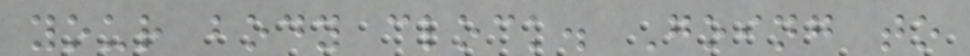your body clock. Going to
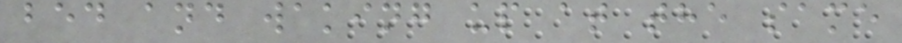bed and waking up at the same
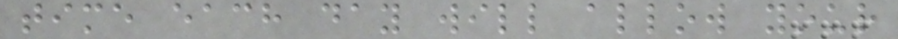time each day will allow your
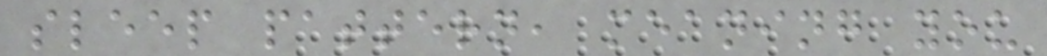sleep pattern, meaning you
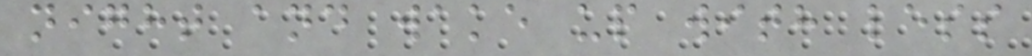night and wake up with less
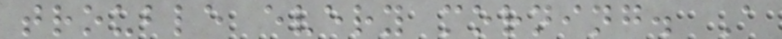trouble every morning. A
